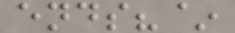ends?~
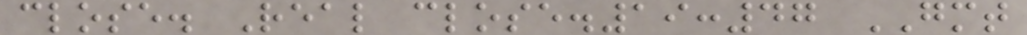close. Real close.19:47 GMT
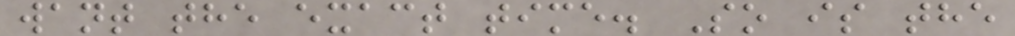want the exact time. So is the
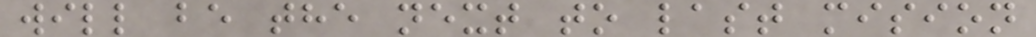will be the next to last mision
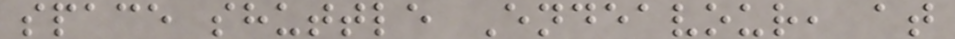space shuttle Endeavour, at
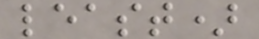least)
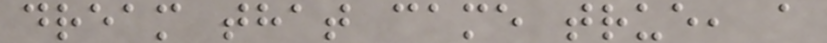dream that came true, a
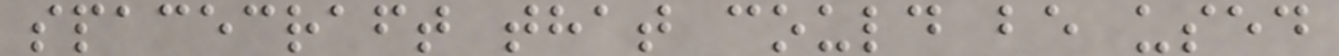spacecraft that could be used
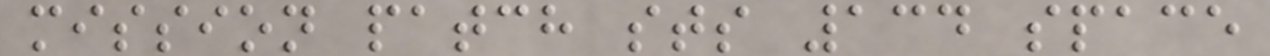mission patch sts 134 space
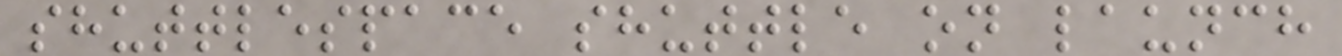shuttlespace shuttle on launch
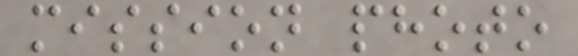mission photo
